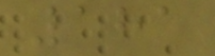181
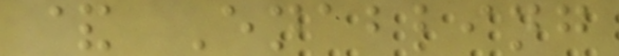& Enabling
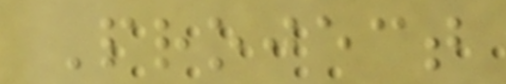Project
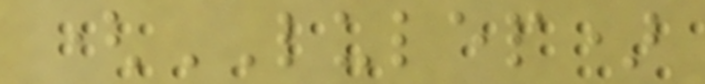(LULEP)
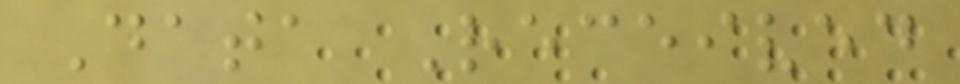Data Received
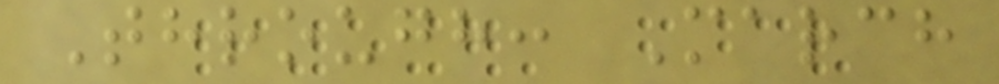Through: March
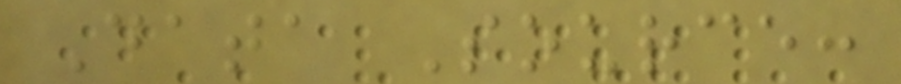Data Source:
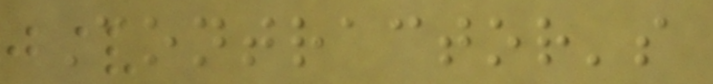Contractor's
